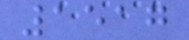1517
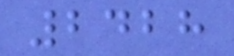2428
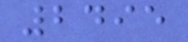2495
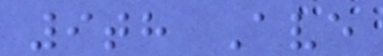9th Ave
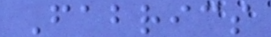Fabrics
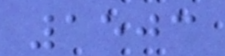1503
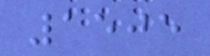1505
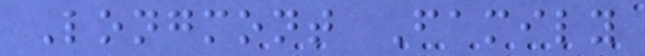Longmont Family
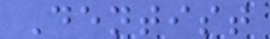Dentist
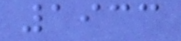1933
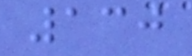130
